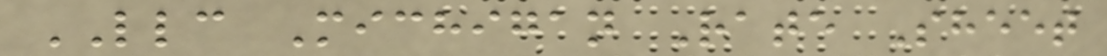LLC Michigan Rate Sheet
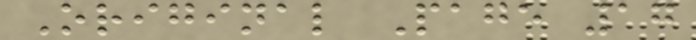Original Page 17
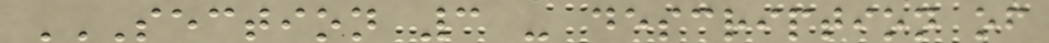SECTION 3 - DESCRIPTION OF
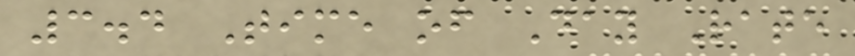3.4 Time of Day Rate
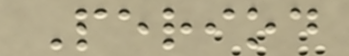Period
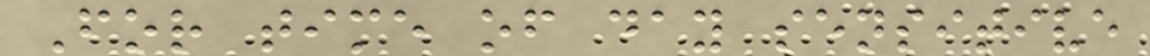For time of day sensitive
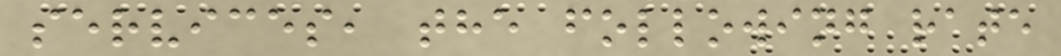services, the following rate
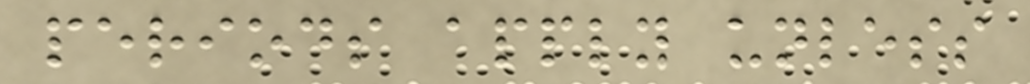periods apply unless
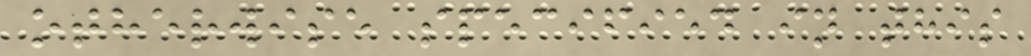otherwise specified in this
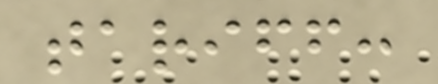tariff:
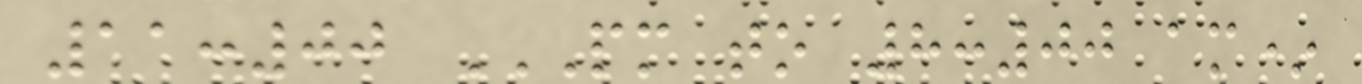11:00 PM TO 8:00 AM*
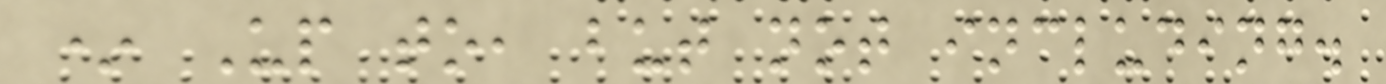* Up to, but not including.
